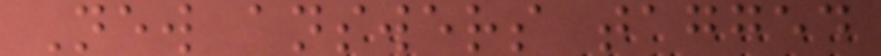New answers tagged
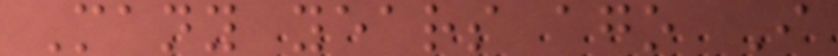Many years ago I
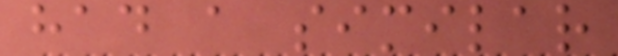had a similar
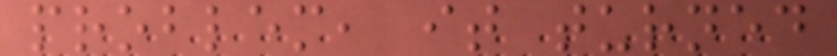problem, it turned
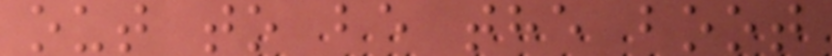out to be the boot
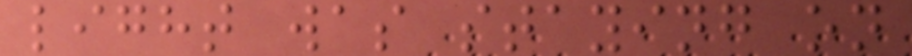light was staying on
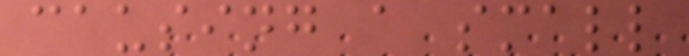causing a small
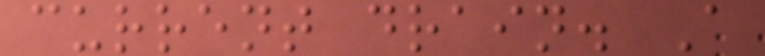current drain. A
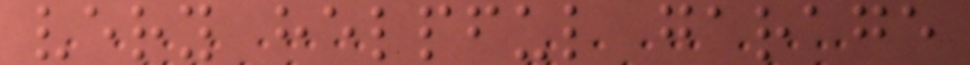very helpful garage
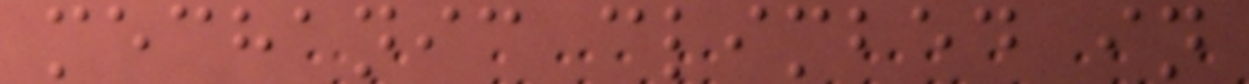mechanic climbed in
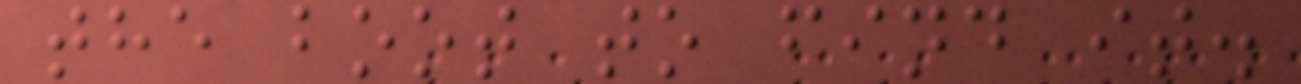the boot to find it.
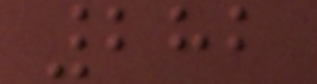282
